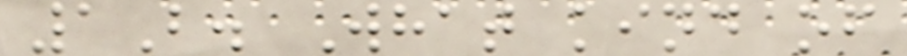1B. What kind of
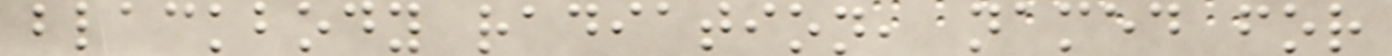blackbody radiation, named for
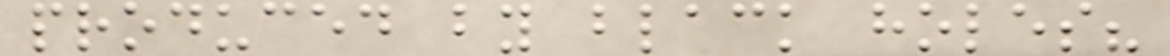produced by black holes?
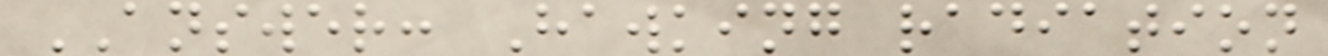ANSWER: Hawking radiation
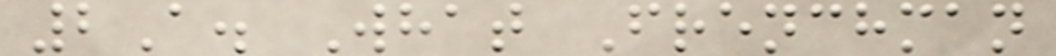2A. What Frenchman
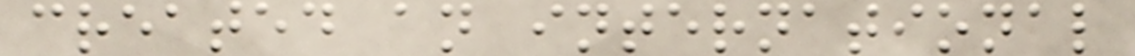created an international
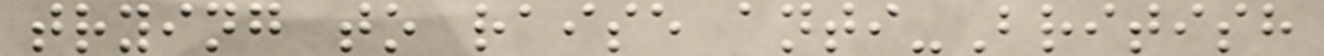trying to raise anti-British
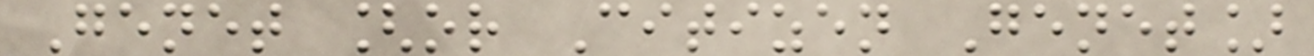Genet [or Citizen Genet]
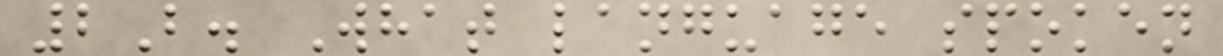2B. What language spoken
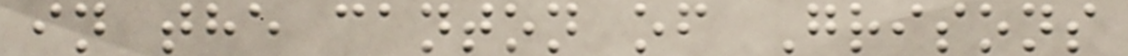in the canton of Grisons
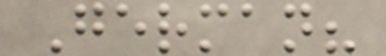German?
